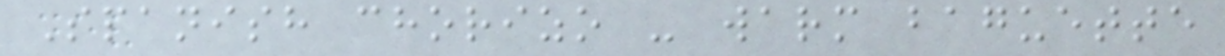Spanish chorizo - warm baguette
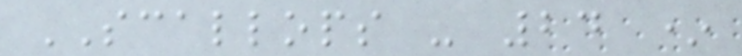SCALLOPS - 24 *
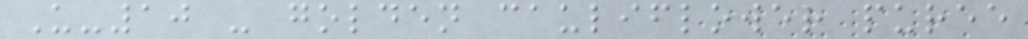U-10 - golden cauliflower puree
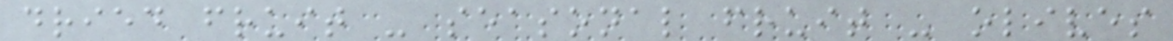dried fruit - seasonal fruit - olives
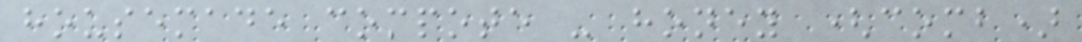housemade compote - honey (comb)
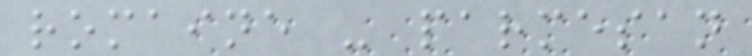romaine - parmesan
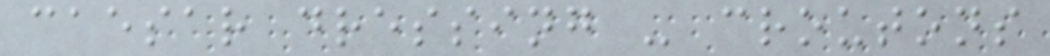caesar dressing - croutons
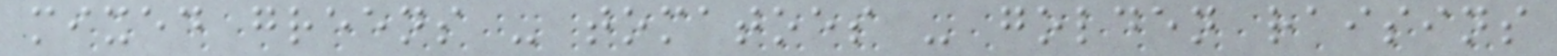mixed greens - tomatoes - golden raisins
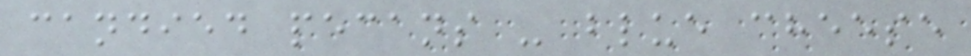candied pecans - blue cheese
